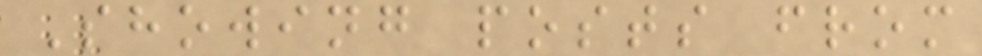Showing posts from
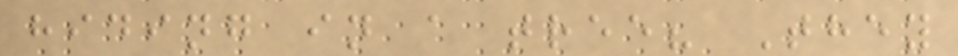hiding in a tree? They
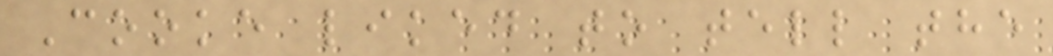Cooke liked to tell the
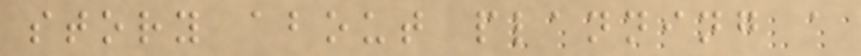story about planning a
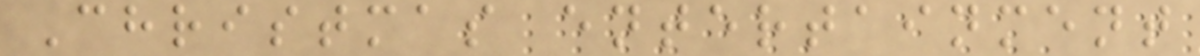Christmas entertainment
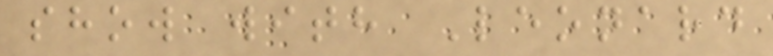show with Leonard
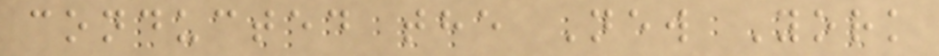conducted the New York
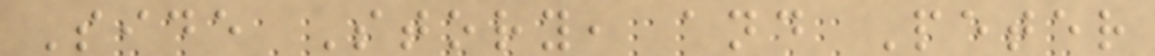Side Story, and Peter
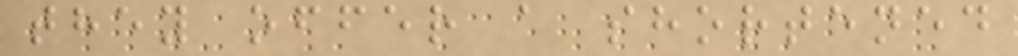they offer a shortened
